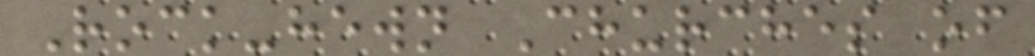Rock-hewn Churches of
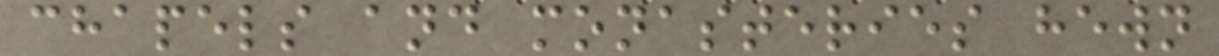chapels and monasteries hewn
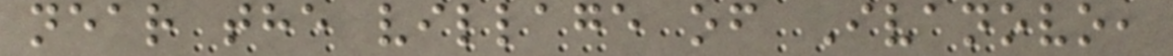near the village of Ivanovo,
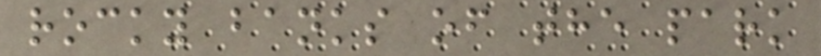rocky banks of the park
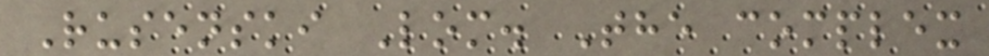Rusenski Lom. The complex
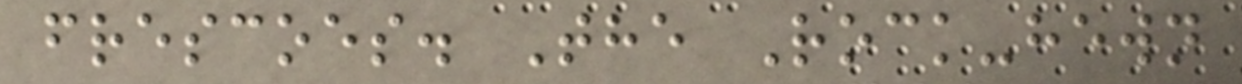frescoes. The Rock-hewn
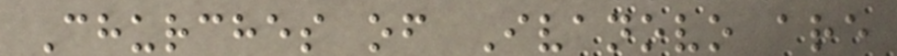Churches of Ivanovo are
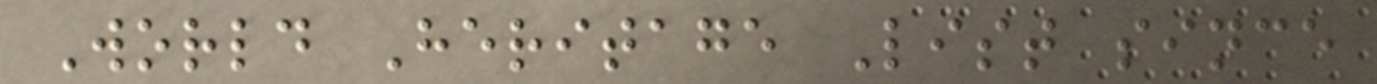World Heritage List since
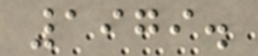1979.
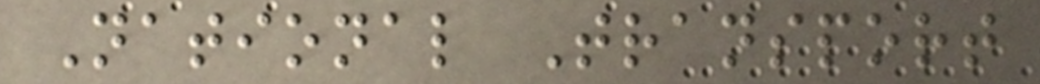National Transport
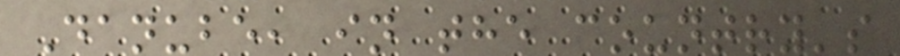Danube, in the country's
